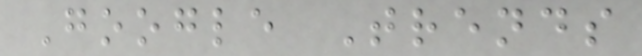Google Trends
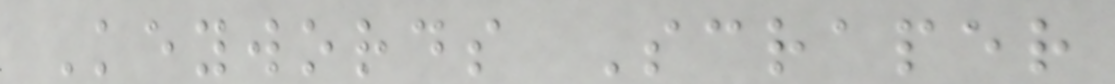Keywords Scraper
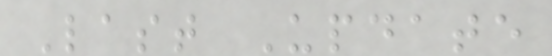Last Update
